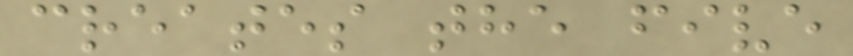creates the five
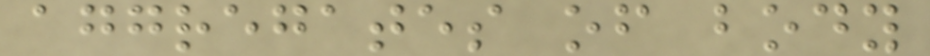aggregates of body
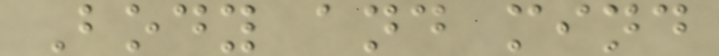Body and mind
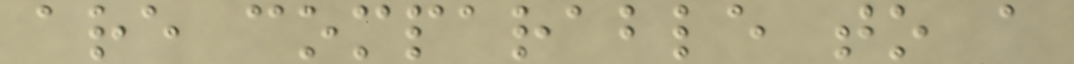are comparable to a
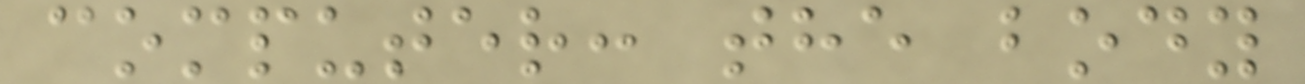computer: the body
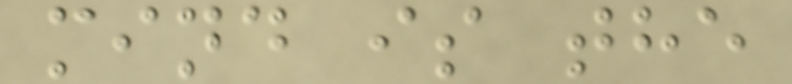mind is the
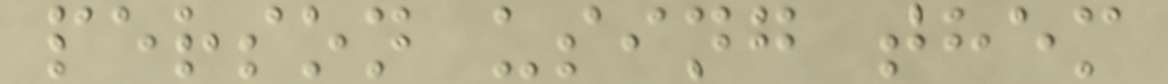person using them
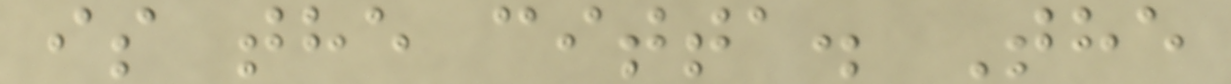is the citta. The
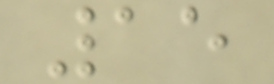15
